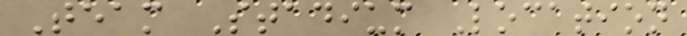Team Stadium Location
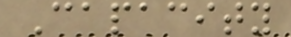Capacity
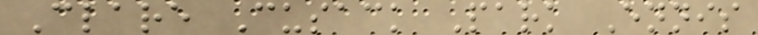Clare Cusack Park Ennis
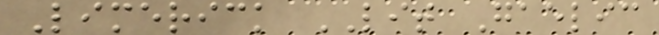Limerick LIT Gaelic
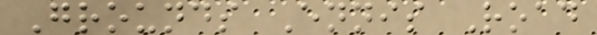Grounds Ennis Road
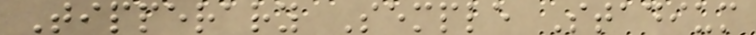Tipperary Semple Stadium
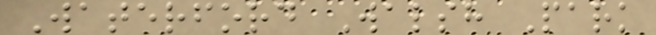Waterford Walsh Park
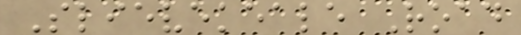Slievekeale Road
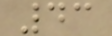43
